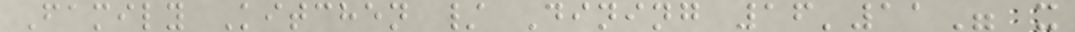Family Kitchen / Dining 16'11" x
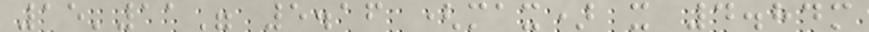15'11" 5.16 (max) x 4.84m
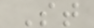St
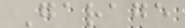Garage
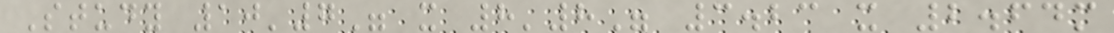Study 10'7" x 8'8" 3.23 x 2.64m
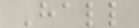Hall
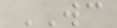WC
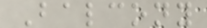Balcony
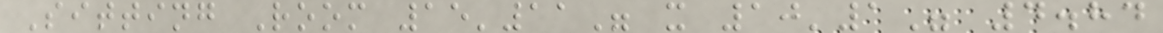Sitting Room 15'11" x 10'1" 4.84
